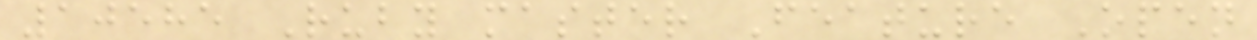10585 Ruby master Feature Open
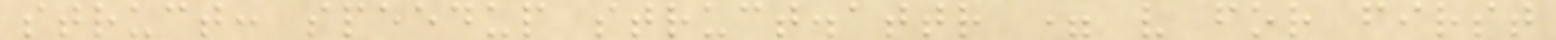struct: speedup struct.attr = v for first
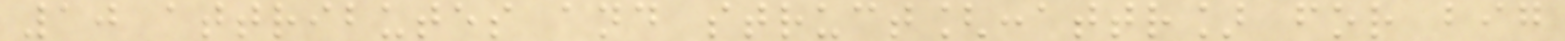10 attributes and struct[:attr] for big
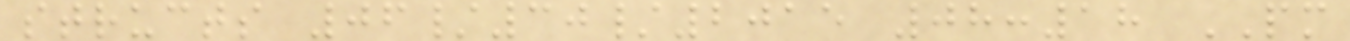structs 06/30/2015 08:18 PM
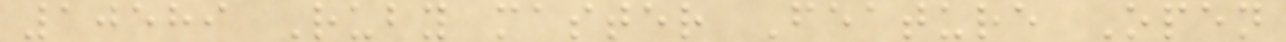10589 Ruby master Feature Open
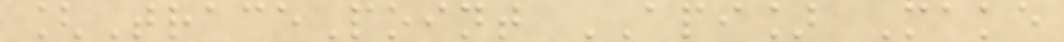[TracePoint API] Make
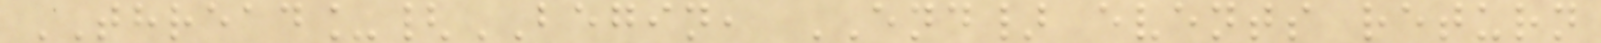THREAD_{BEGIN, END} events return
